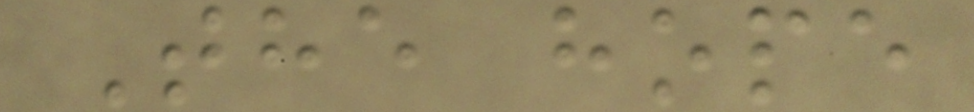The hope
